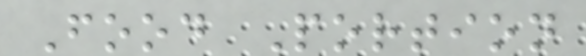Food Portion
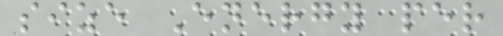size Energy per
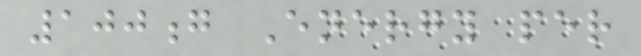100g Energy per
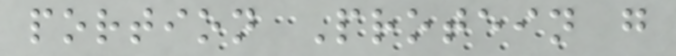portion Protein g
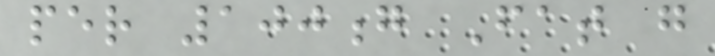per 100g Fat g
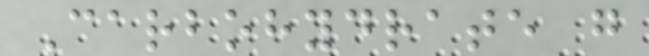Carbohydrate g
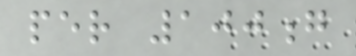per 100g
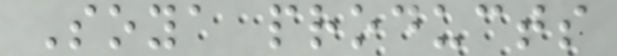Soya products
